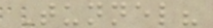Tunnel?
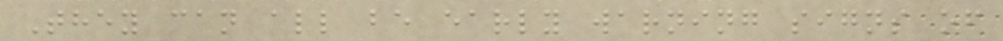They can all be early warning signs of
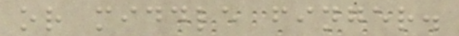or middle finger.
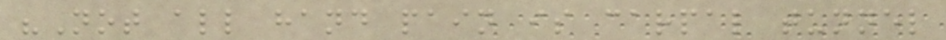"Not all hand pain is carpal tunnel
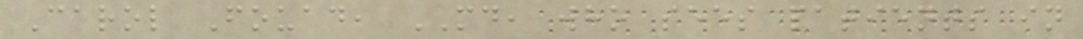Carol Fouad, MD, who sees patients in
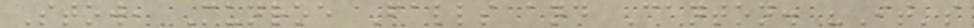Stow, Munroe Falls and Canton. "It's
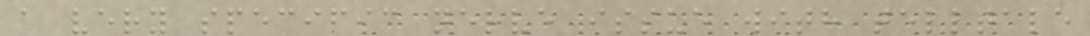a very specific nerve issue with telltale
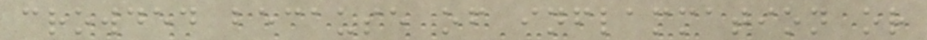crowded because of inflammation or
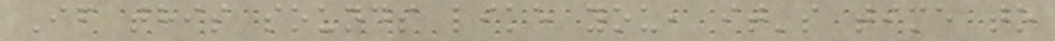If this sounds like you, it's time to
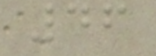46
